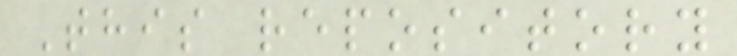This repository
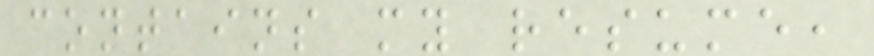contains my resume,
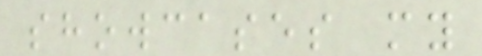showcases my
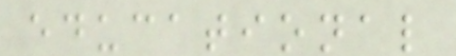educational
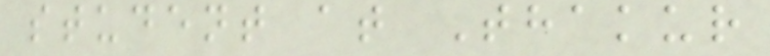student at Thakur
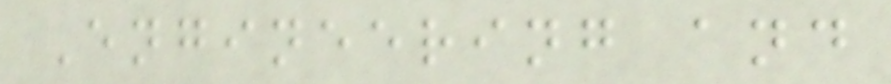Engineering and
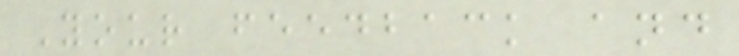Your feedback and
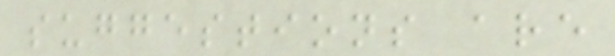suggestions are
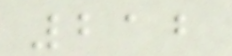212
